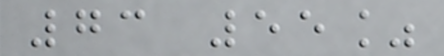73 55%
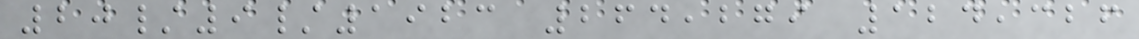20/9/1923 264,279 124,326
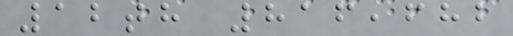12th 816,682
